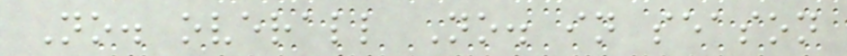No. overall No. in season
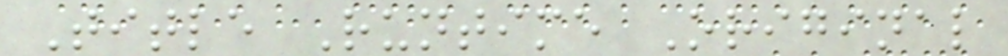Title Runtime Original
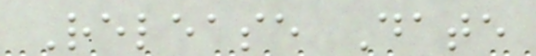Release Date
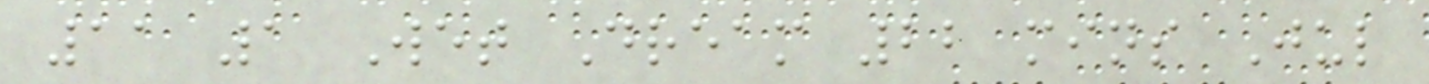11 1 Wet Dream 22 mins Jul
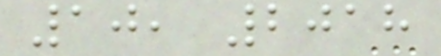10, 2018
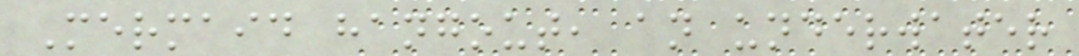Mermaid hangout, an underwater
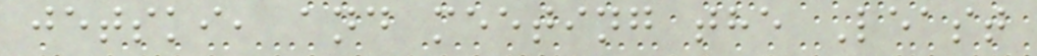jetski, and meeting the Least
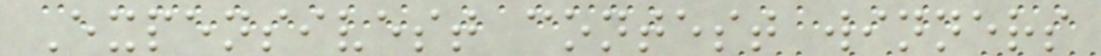Expensivest contest winners
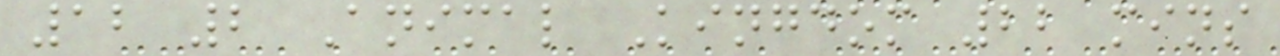12 2 Animal Kingdom 22 mins
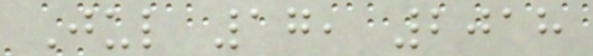Jul 17, 2018
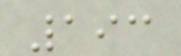193
